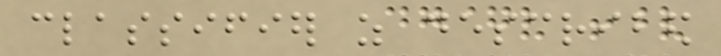classifier as described
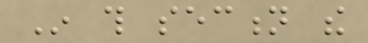In this section the
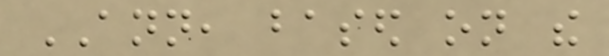ANN, based on the
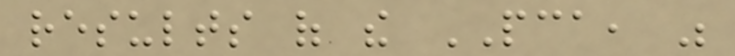results of the PCA, was
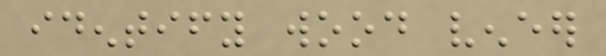identify wood veneer
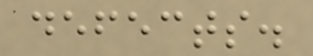defects.
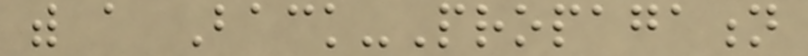with a Back-Propagation
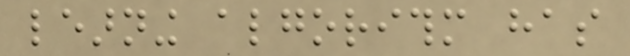learning algorithm has
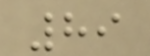89
